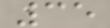35
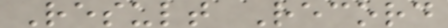Result Record
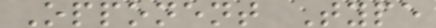Opponent Type
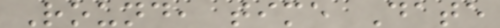Round, time Date
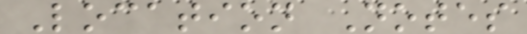Location Notes
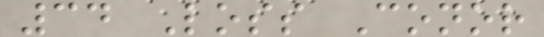34 Loss Conor
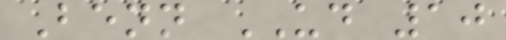Benn UD 10
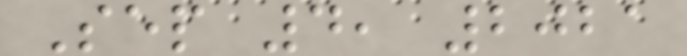Sep 4, 2021
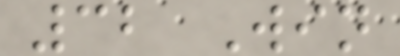32 Win
